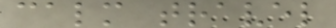calm travel
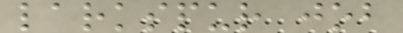larkspur job
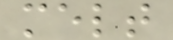melt
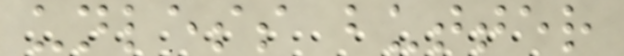unless butter
